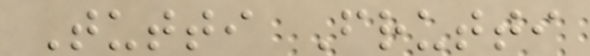Tutti Frutti
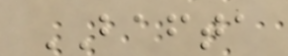BAFTA
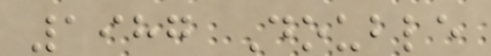1987 Double
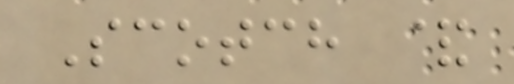Scotch &
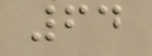64
